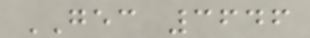GEC 3646
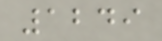1249
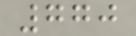770
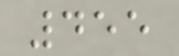455
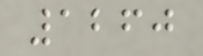1260
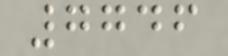7746
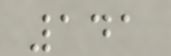141
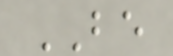BE
